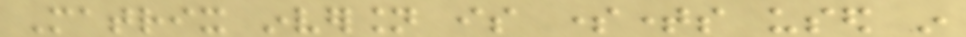Matrix inversion is sometimes used in
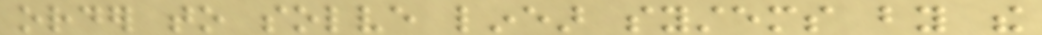order to solve linear systems by the
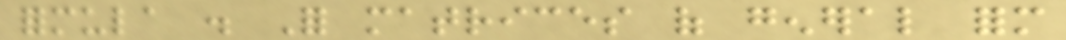formula . For matrices of general form
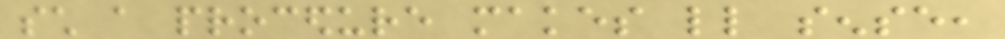such a procedure makes little sense,
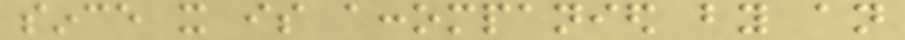since it is accompanied by an
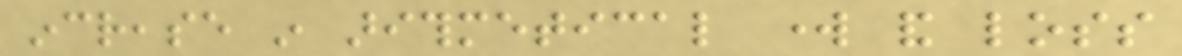increase in arithmetical work and loss
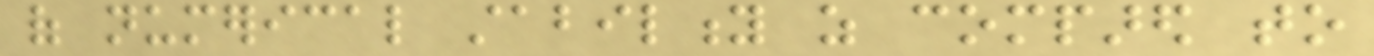of numerical stability as compared to
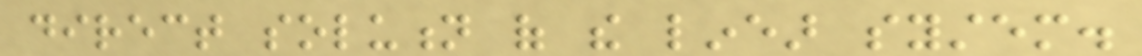direct solution of the linear system.
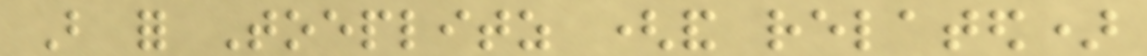But for Toeplitz (and related)
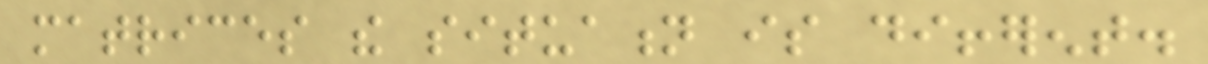matrices the situation is different.
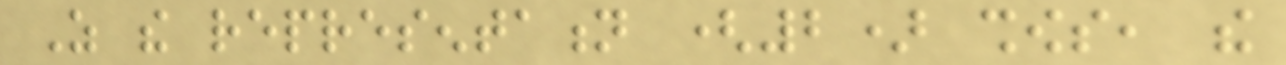As the representation (2) shows, the
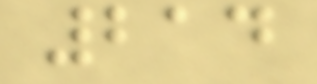214
